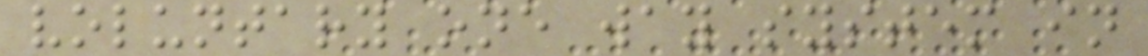voluntary one way system in
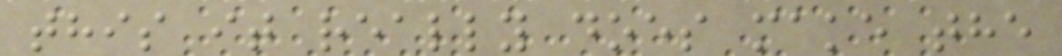this it really does make the
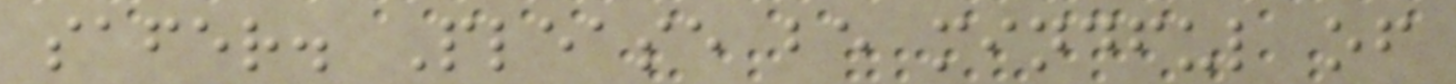safer. Please be mindful of
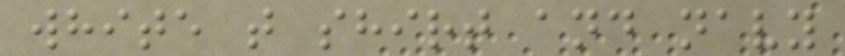white t shirt and navy
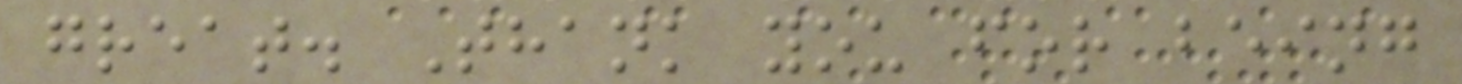great. Thank you for being
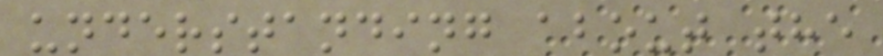understanding about the
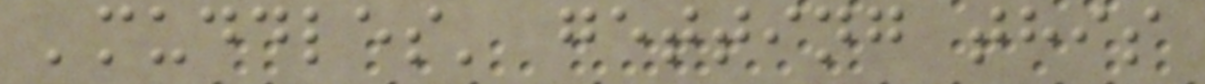'muddles' getting this
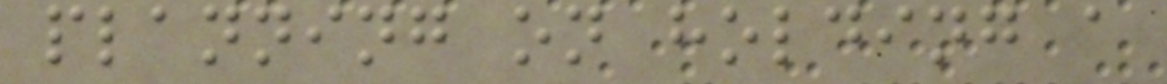planning on holding a
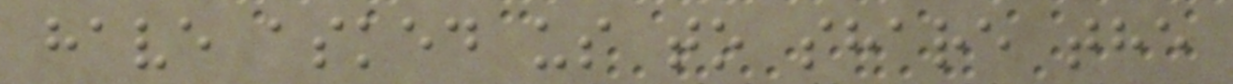have asked us to share the
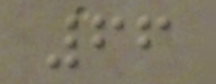66
